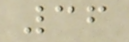36
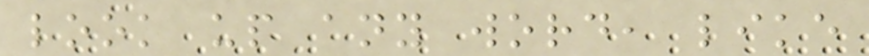look up any word, like
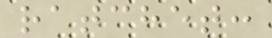ratchet:
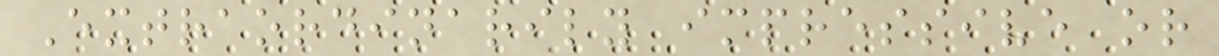Extraordinarily impressive or
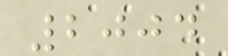2004
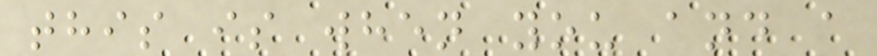this is when you and a
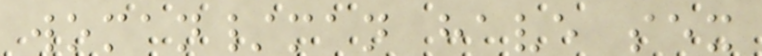woman/man have sex
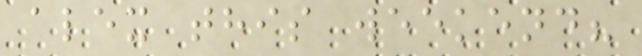alex this weekend?
